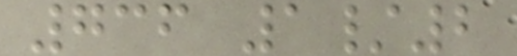736 1/2
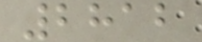2812
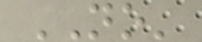NO'
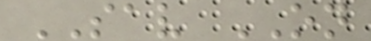SAV ON
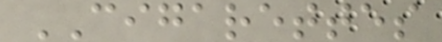CIGARETTES
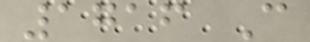1716 C
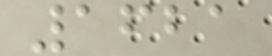1621
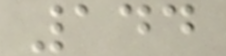144
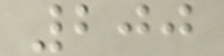200
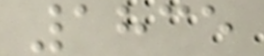1835
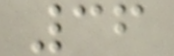36
